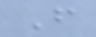F
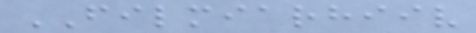FILMIARHIIV
